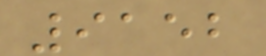9152
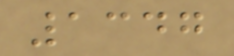1347
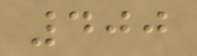400
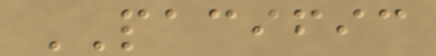PACIFIC
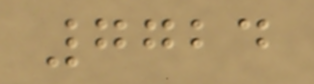7724
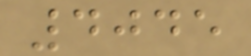4045
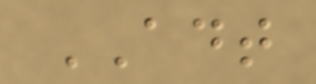ADT
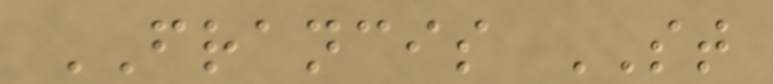FRANCIS ST
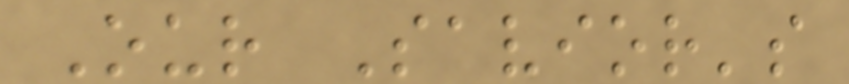Our Savior's
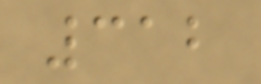312
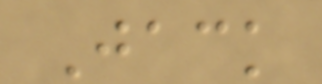Jack
